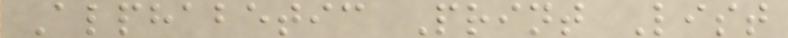Alphabetic Print List
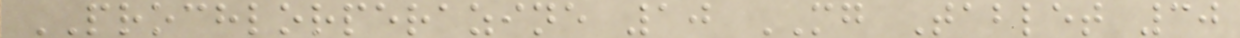PROCHLORPERAZINE 10 MG Tablet 30
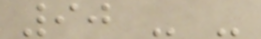90 - -
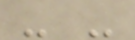- -
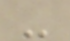-
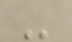-
